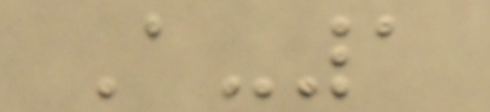A-1
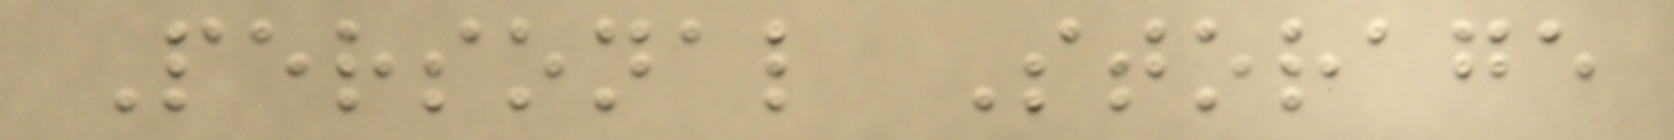Personal Storage
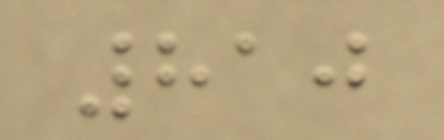810
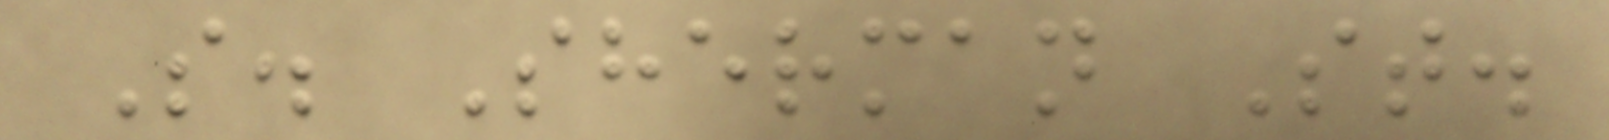S. Sherman St.
